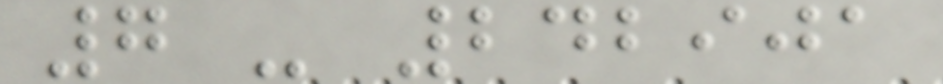7 - 242901
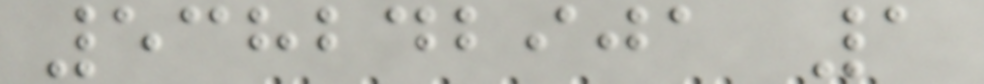538242901 1
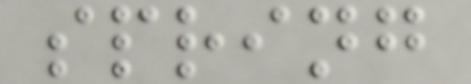spring
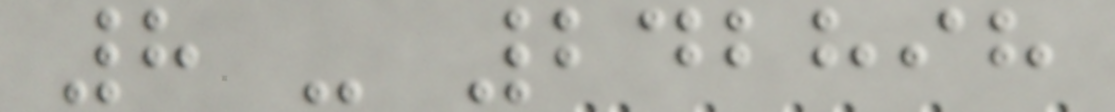8 - 242898
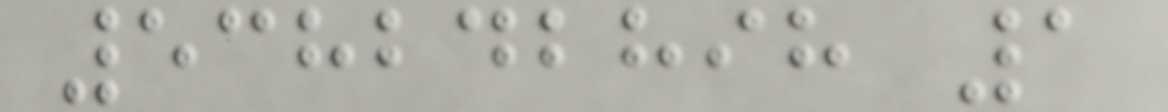538242898 1
